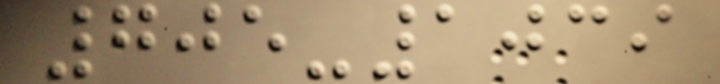705-1039
